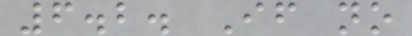6.2. If no
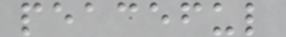peaceful
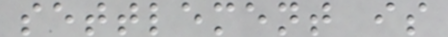settlement is
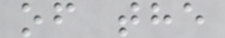of the
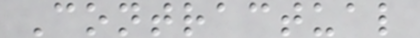Contractual
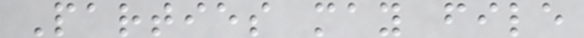Parties may file
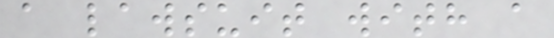a lawsuit with a
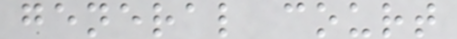general court
